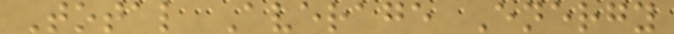Total Average Energy
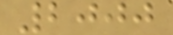2000
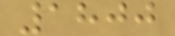1800
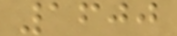1600
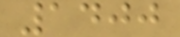1400
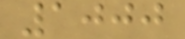1000
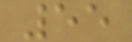55
